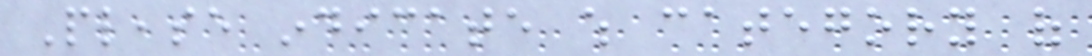Please indicate which category of
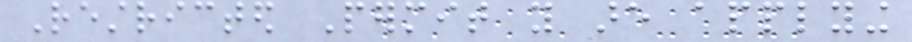Restricted Permit you are applying
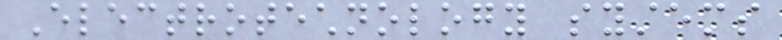Electrotechnology systems
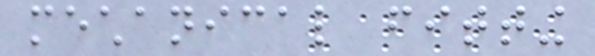mechanical fitting
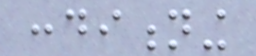conditioning
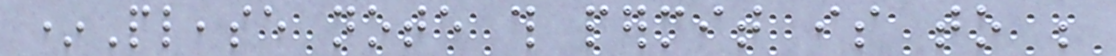*Please note this permit is to be
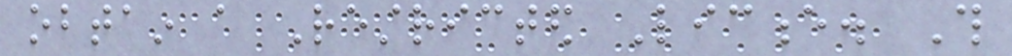obtain a Restricted Licence. This
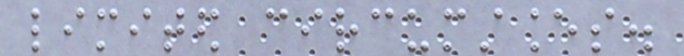limited circumstances.
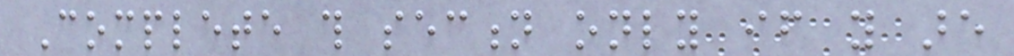Complete this section only if you are
